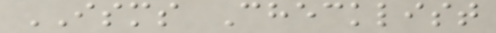ISMS Checklist
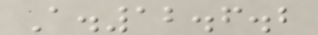A.12.6.2
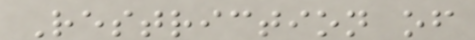Restriction of
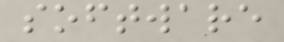software
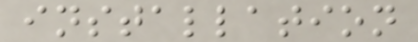installation
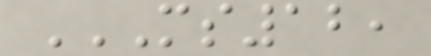MS12,
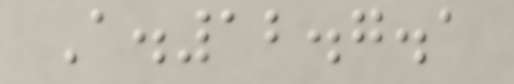A.12.7.1
